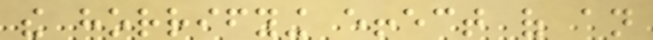the horrifying effect of an
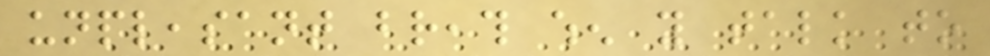unpleasant breath when you talk to
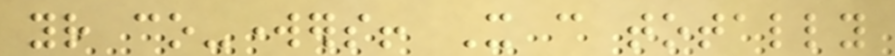your co-workers! It can totally
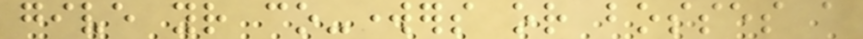give your co-workers or bosses a
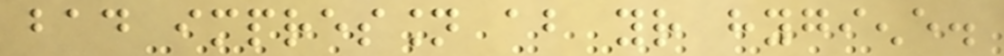bad impression about your hygiene.
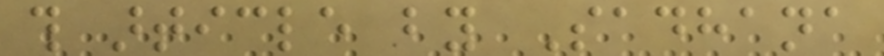this article by Sadhana
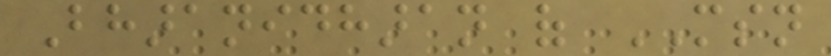Bharanidharan of MSN
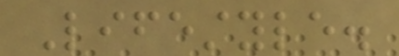Lifestyle.
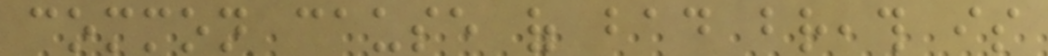common cause of bad breath is
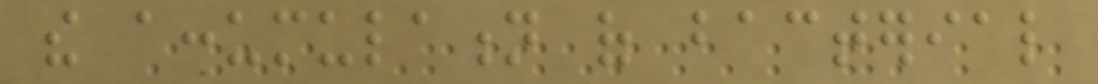the accumulation of bacterial
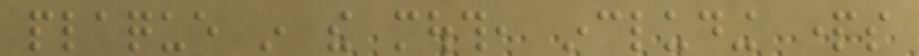plaque in the mouth, including parts
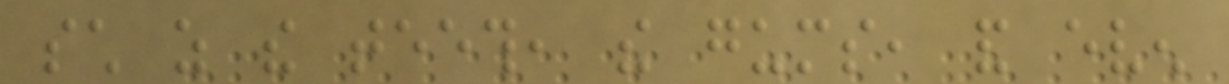such as the teeth, the gums, and even
